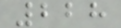228
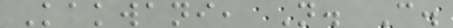Kakwani, N. C.
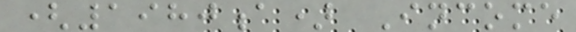(1980a) Income
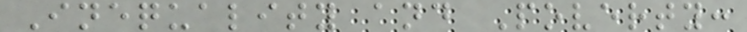Inequality and Poverty:
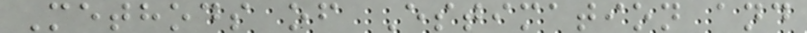Methods of Estimation and
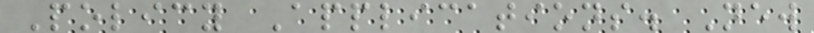Policy Applications. New
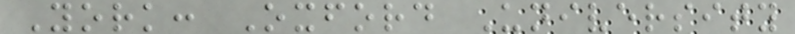York: Oxford University
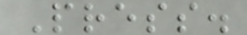Press.
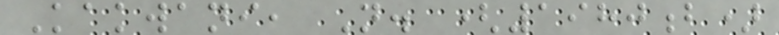Kakwani, N. (1980b)
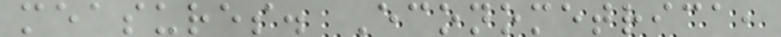measures. Econometrica,
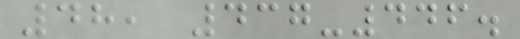48, 437-446.
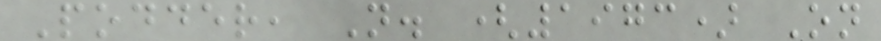Podder, N. (1973) On
